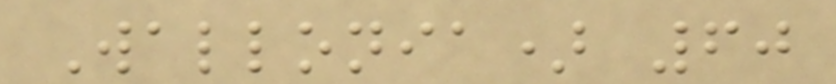Wallonia) 60
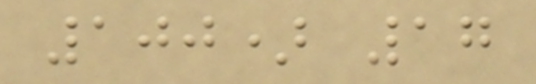100) 17
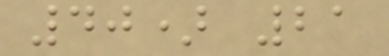40) 21
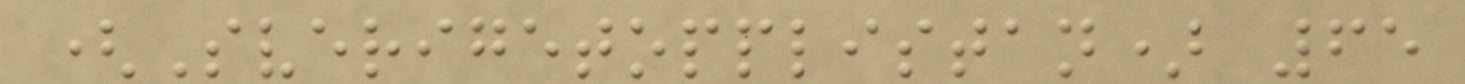(Sverigetopplistan) 65
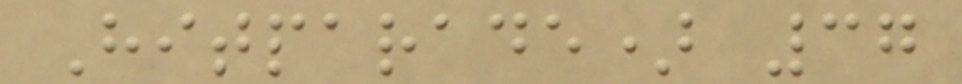Hitparade) 37
